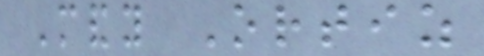Mandy Ortiz
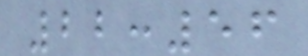22:56
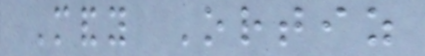Mandy Ortiz
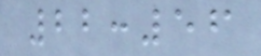22:56
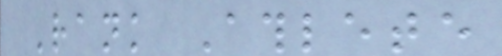Rank Athlete
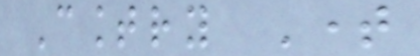Country Time
